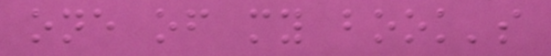one of my book's
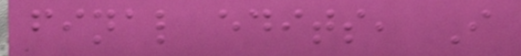final edits, I
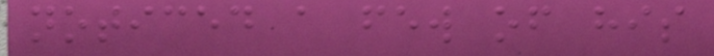noticed a few of his
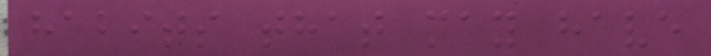habits that may have
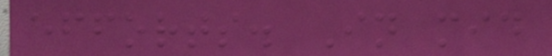efforts. In mid
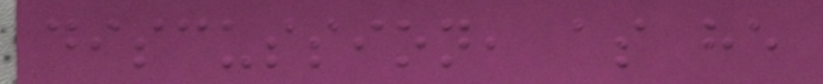discussion, as he
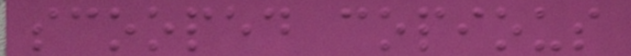scooped copious
